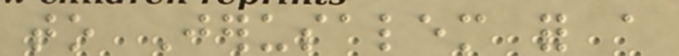to Jerusalem for a
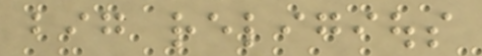big religious
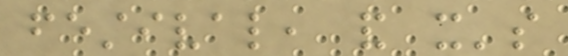festival, and it's
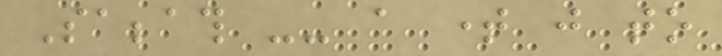Sabbath -- a time just to
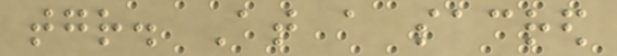together. At a sacred
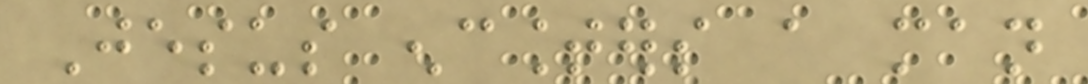Jesus encounters a man
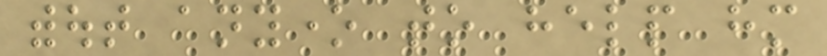without anyone to help him
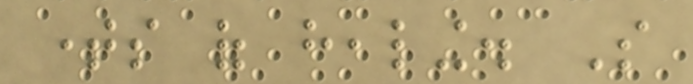times of healing. So
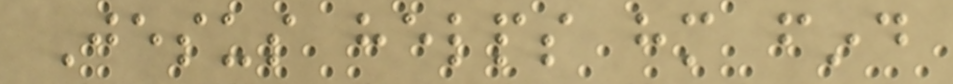Jesus helps him find
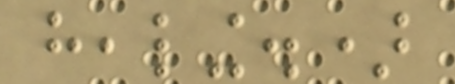healing.)
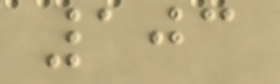103
